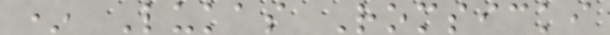* Lukas Romsicki
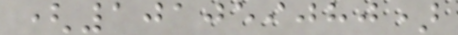(101059080)
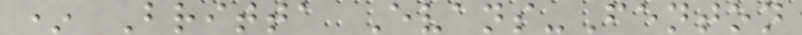* Britta Evans-Fenton
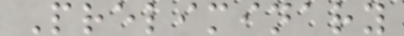Preliminary
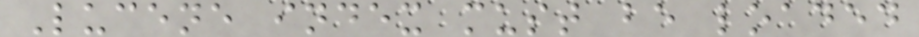Lucene index must be loaded
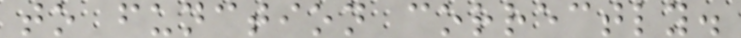to function correctly.
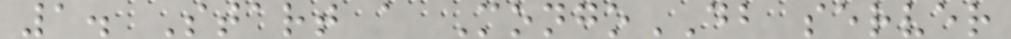1. Start a MongoDB server
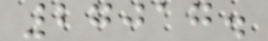27017.
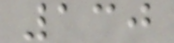130
